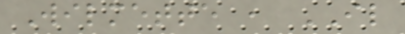Wilmette , IL
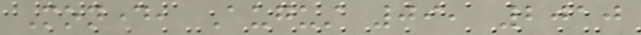Monday, August 09, 2010
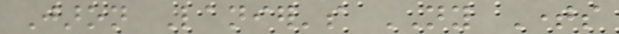Jaron Lanier's NY Times
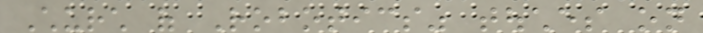Church of Robotics" touches on
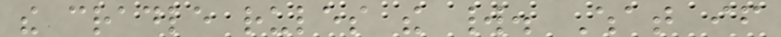the cradle rules the world. What if
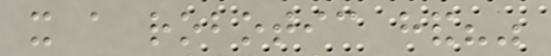it a robotic hand?"
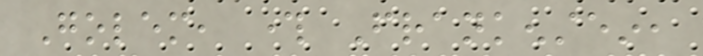Golem, through Frankenstein,
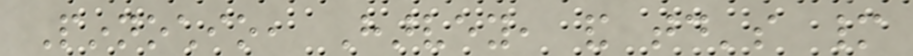Pinnochio, Harvey, and today's many
